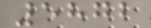5872
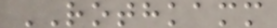ROTHKAMM
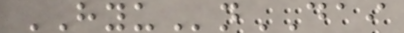HYUnDAI
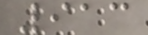913
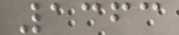1363
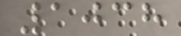1038
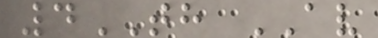4TH AV
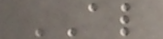AL
